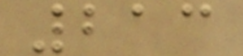213
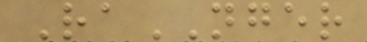RaNGER
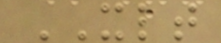XLT
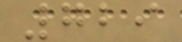729
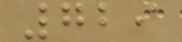729
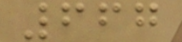667
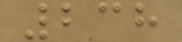238
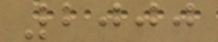2000
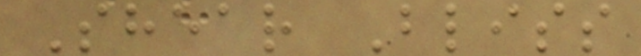Shear Bliss
